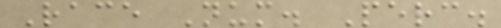Race Num. Perc.
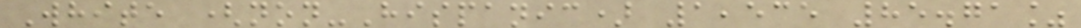White (non-Hispanic) 1,535 85.71%
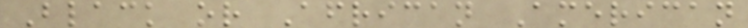Black or African American
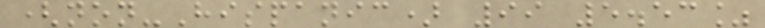(non-Hispanic) 99 5.53%
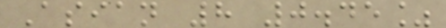Asian 8 0.45%
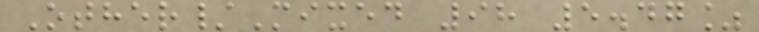Other/Mixed 98 5.47%
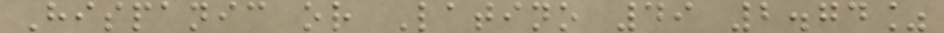Hispanic or Latino 49 2.74%
